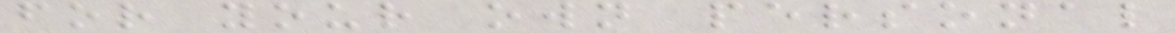for your own personal
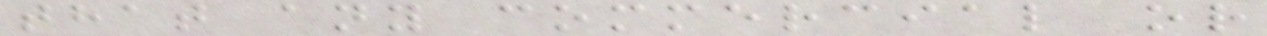that any commercial or
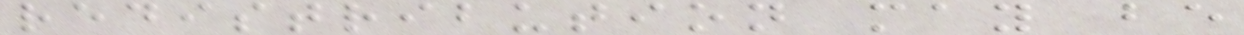redistribution may be
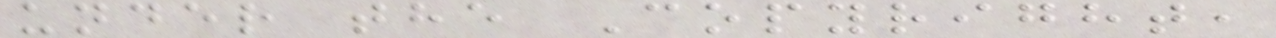under the Copyright,
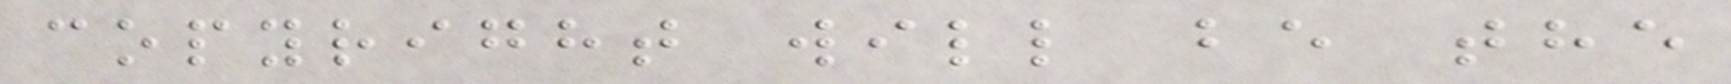copyright will be the
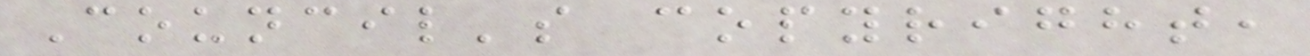Council's copyright,
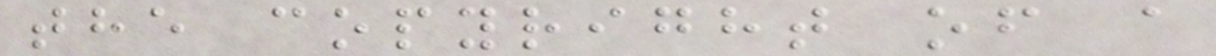the copyright of a
